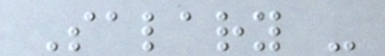Salary -
